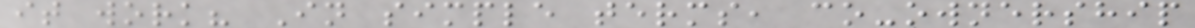it work? In simple terms, co-ownership
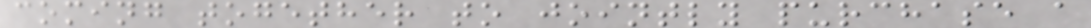coming together to jointly purchase a
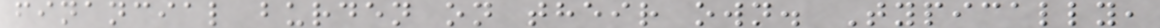financial burden on their own. Typically,
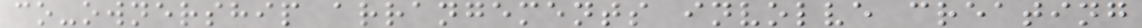co-ownership arrangements involve creating
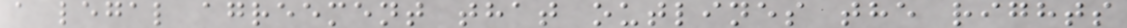a legal agreement that outlines the rights
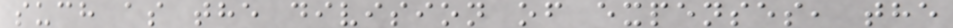such as the division of expenses, the
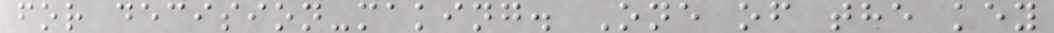for decision-making. One of the key
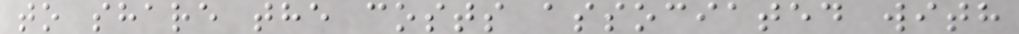to share the costs associated with
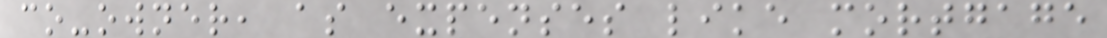co-owner, as expenses like mortgage
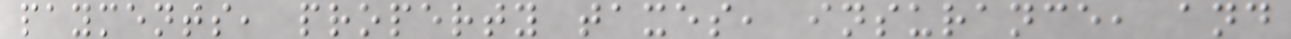payments, property taxes, insurance, and
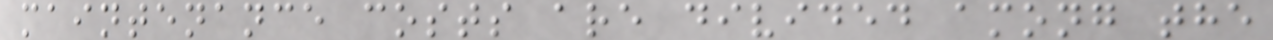maintenance costs are divided among the
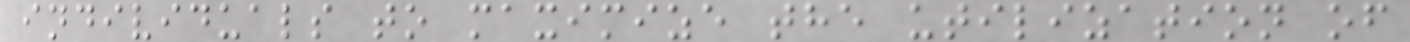individuals to maximize the utilization of
